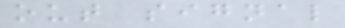out signal
